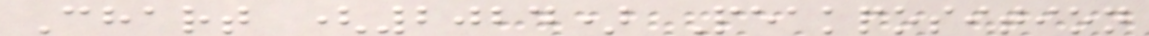Chart (2024) Peakposition
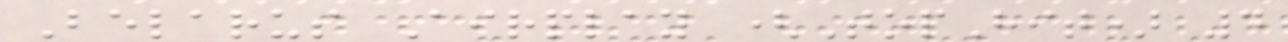Belarus Airplay (TopHit) 4
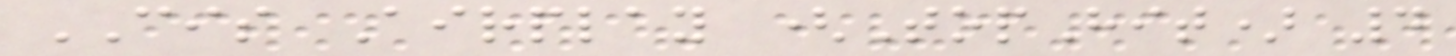CIS Airplay (TopHit) 4
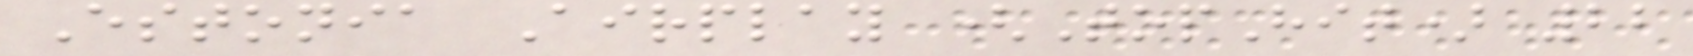Estonia Airplay (TopHit) 22
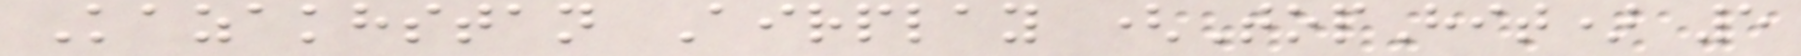Kazakhstan Airplay (TopHit) 5
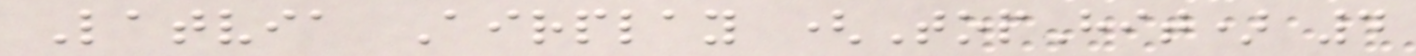Latvia Airplay (TopHit) 4
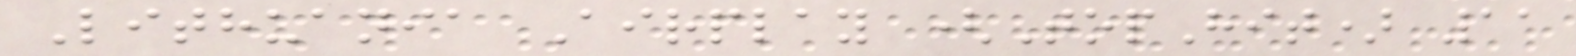Lithuania Airplay (TopHit) 11
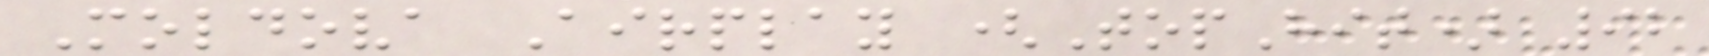Moldova Airplay (TopHit) 92
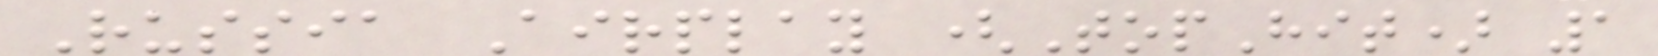Russia Airplay (TopHit) 1
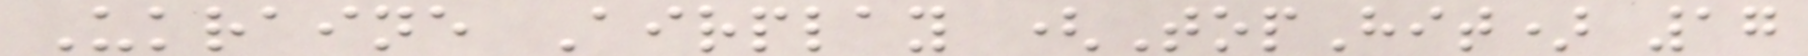Ukraine Airplay (TopHit) 17
